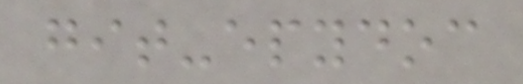git-epydoc
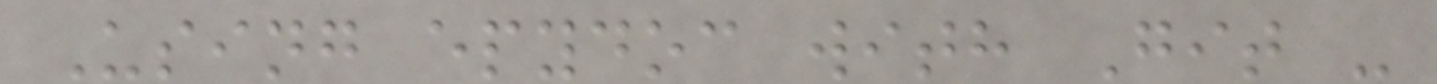Using epydoc with Git -
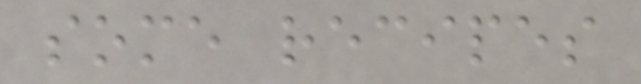some recipes
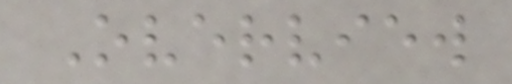Overview
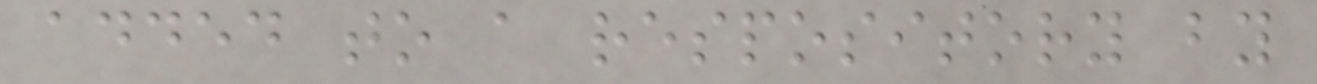added to a respository by
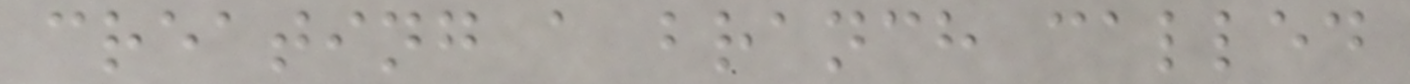creating a branch called
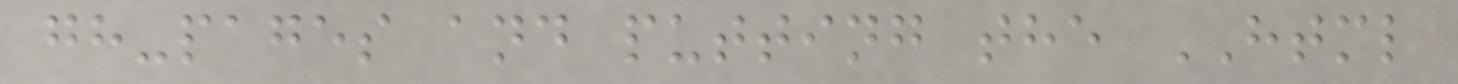gh-pages and putting the HTML
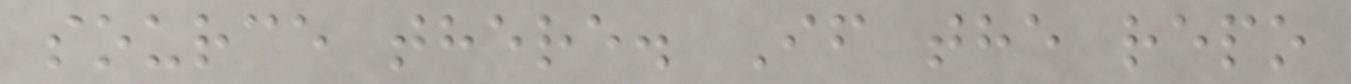source there. If the repo
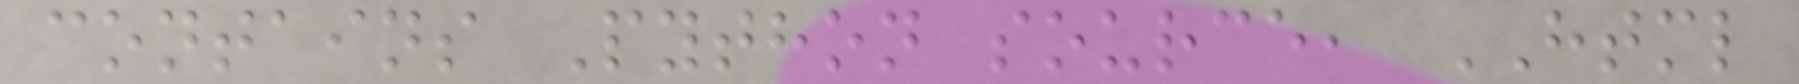contains Python source, HTML
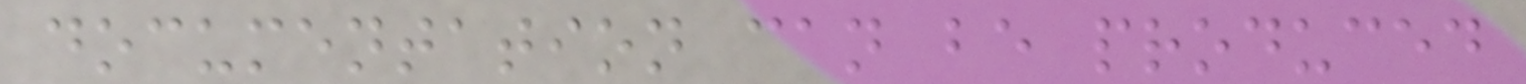documentation can be produced
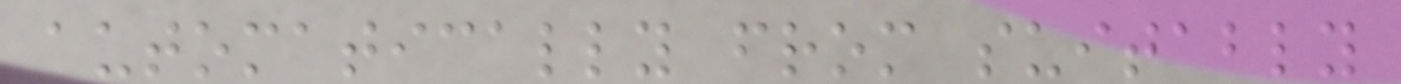automatically from suitably
